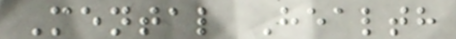Mental Health
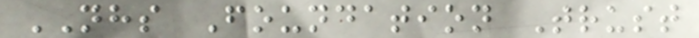NHS Foundation Trust
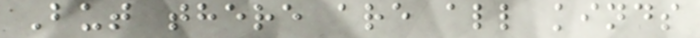But there are all kinds
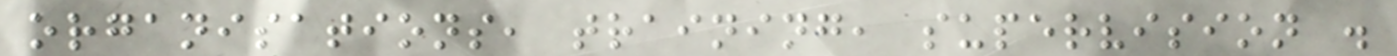organisations, training, supervision .
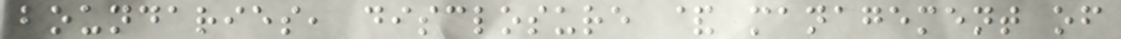boundaries, disclosure & management of
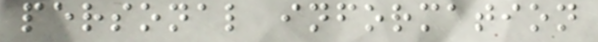personal information
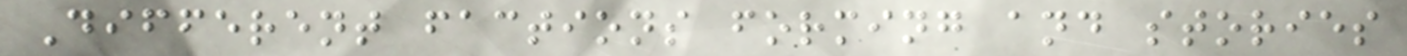Different factions forming and stories
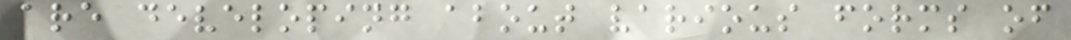are developing about various forms of
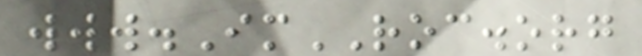www.ImROC.org
